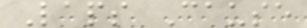Laps Cause
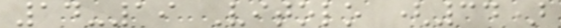14-19 Vitolo (34)
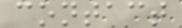contact
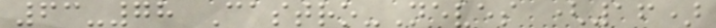63-78 Castro-Neves (16)
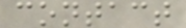contact
